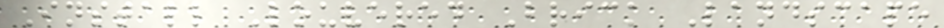Install Louvered Brick Landscape
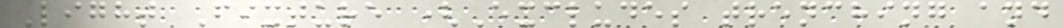Light Fixture (Excludes trenching and
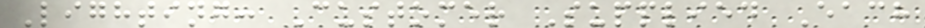Lighting: Customer Supplied Each
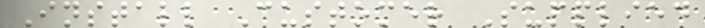Install Customer Supplied
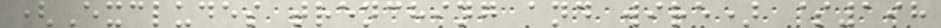(Excludes trenching and wire) $198
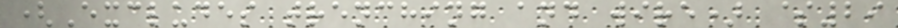(Excludes trenching and wire) $29
